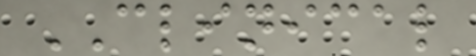CLINICAL
